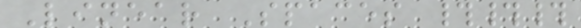Linear Spaces ###
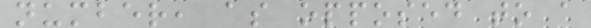number, as opposed to a
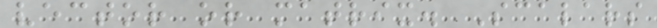vector or matrix. Scalars
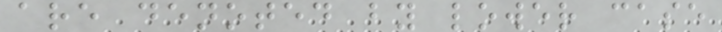are denoted by lower case
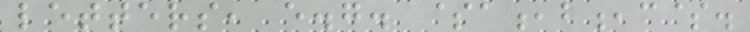letters, e.g. $a,b,c$.
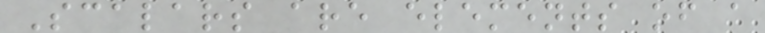Scalars are elements of a
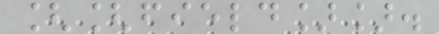[[field]].
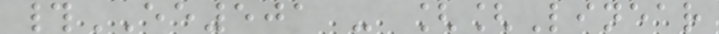#EE501 - [[Linear
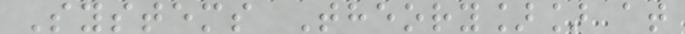Systems Theory]] at
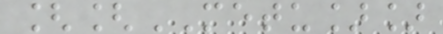[[METU]]
